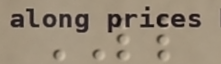LL
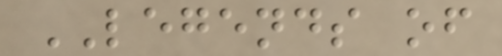LEGENDS of
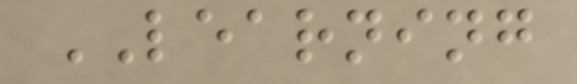LEARNING
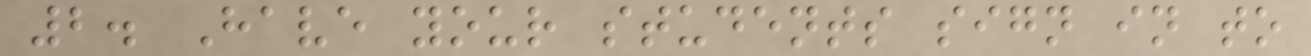2. Have your students sign in to
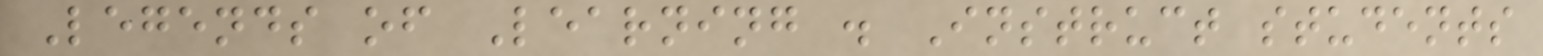Legends of Learning . Instruct students
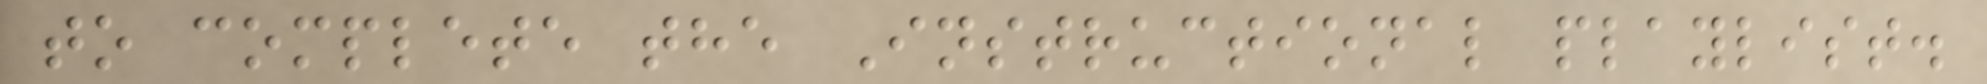to complete the Instructional playlist.
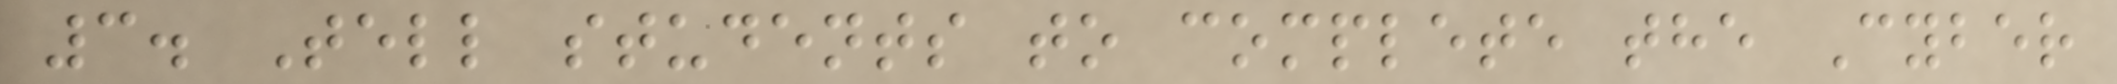3. Tell students to complete the Cyber
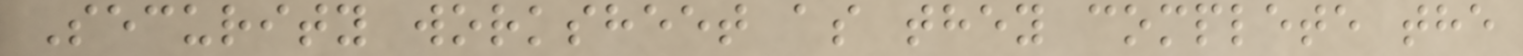Security worksheet as they complete the
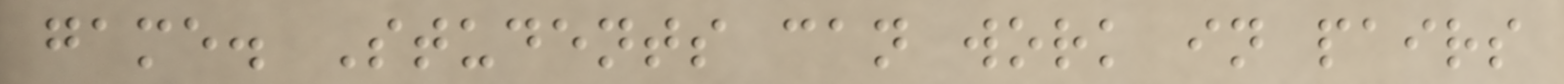game. Students can work in pairs
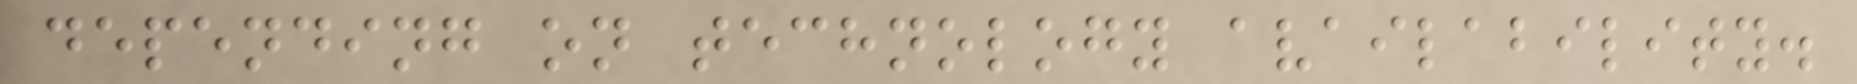depending on technology availability.
